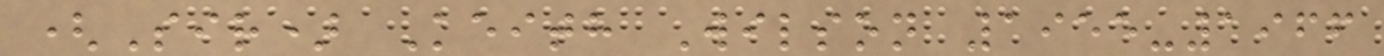(Sir) Keith Wilson 1955-1966
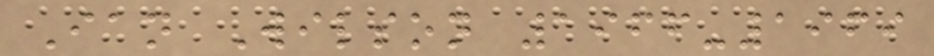Ian Wilson 1966-1969
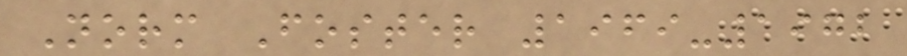Norm Foster 1969-1972
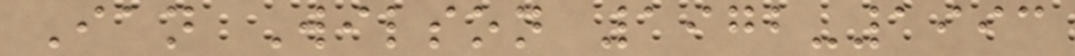Ian Wilson 1972-1993
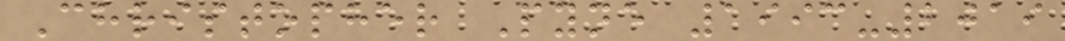Christopher Pyne 1993-2019
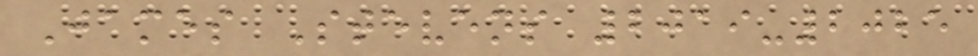James Stevens 2019-2025
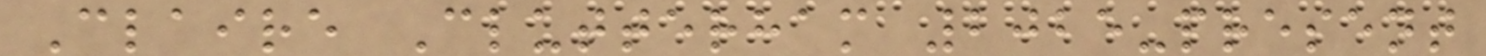Claire Clutterham 2025-present
